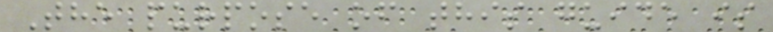The purpose of this guide is
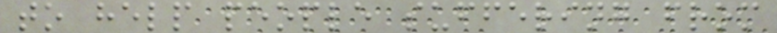to help people suffering from
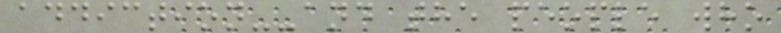addiction--and the people who
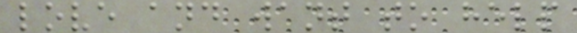love and want to help
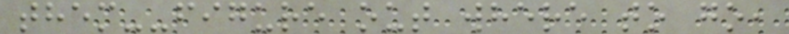them--figure out where to go,
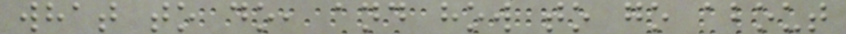what to do, and how to go about
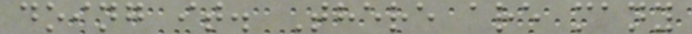doing it. There are many
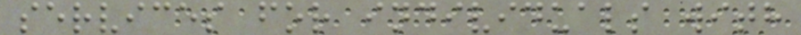services for individuals with
